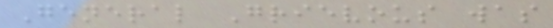General Grievous was
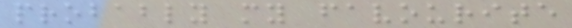probably my favourite
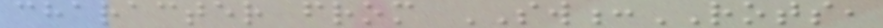character from SW:ROTS,
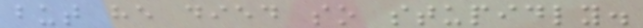but he died so stupidly.
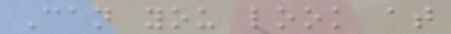Can you look at
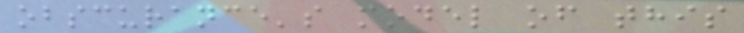obscurance's model of this
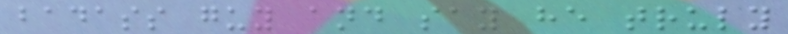badass guy and say he truly
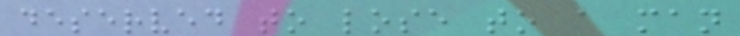deserved to lose to a man
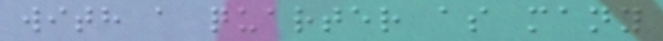with a quarter as many
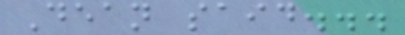Dean said...
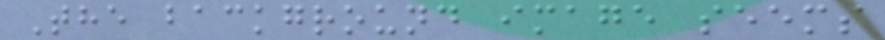The background image seems
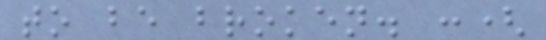to be broken. :(
